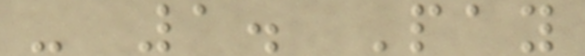- 1. Pay
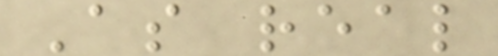As real
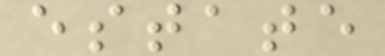estate
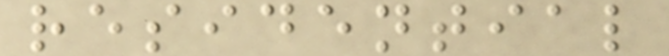residential
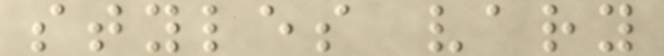styles vary
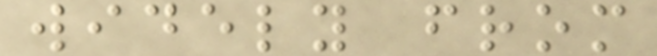widely from
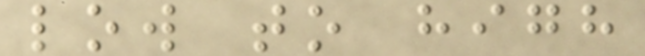low to high
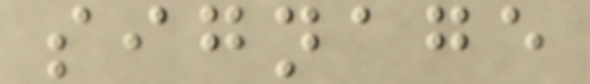signage
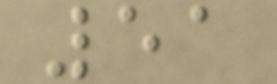51
